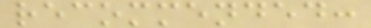recommended:
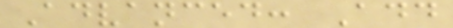Advanced: Add
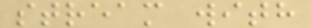stream with
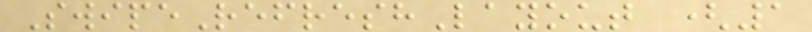SwipeRefreshLayout (1
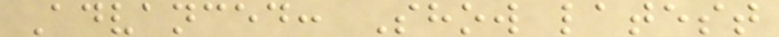Advanced: Show latest
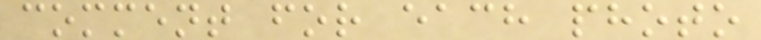comment for each photo
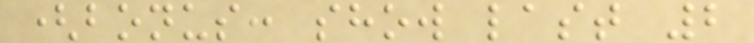(bonus: show last 2
